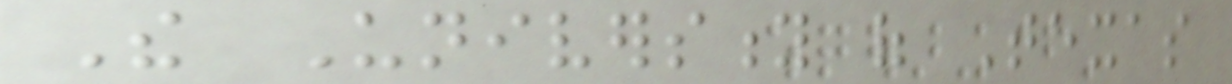The University of Texas
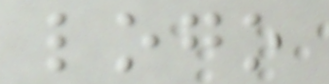logo
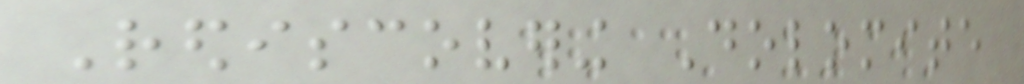Rediscovering Dolomite
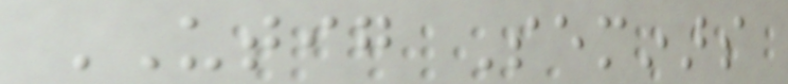UTIG Seminars
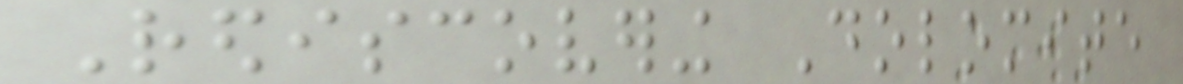Rediscovering Dolomite
